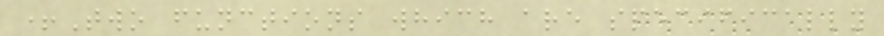+Two functions which are specifically
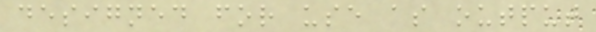designed for use as output
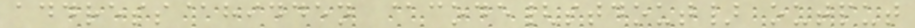address@hidden @code{stdout} output
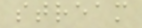stream
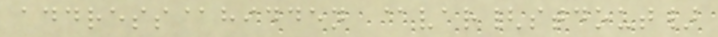address@hidden @var{stdout}
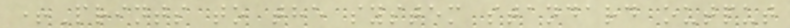+Prints to the system standard output
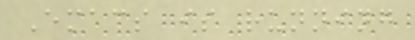Emacs is running
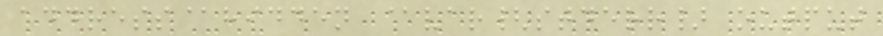address@hidden @var{stderr} output
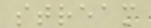stream
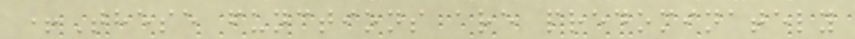+These functions are predominately
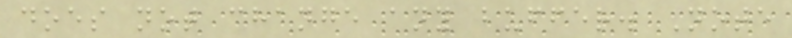does not change any buffer. Note
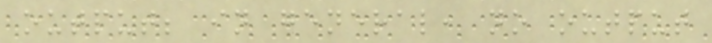output; in general, no output
